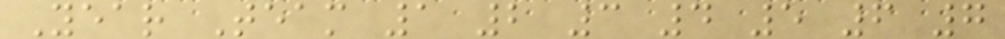Year Team 1 2 3 4 5 6 7
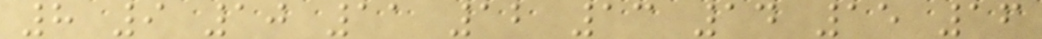8 9 10 11 12 13 14 15 16
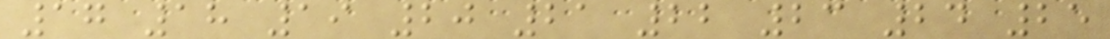17 18 19 20 21 22 23 24 25
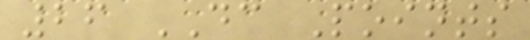26 DC Points
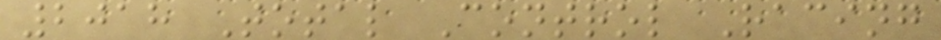2018 Total Control Racing
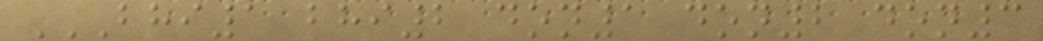BHI1 BHI2 DON1 DON2 DON3
